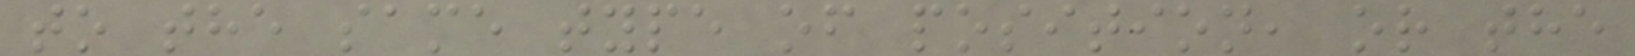to the same type of position, or the
